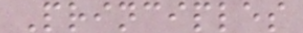Principles
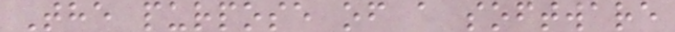The purpose of a software
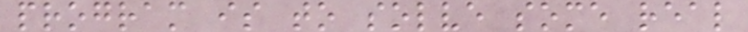program is to solve some real
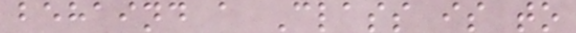behaind a Class is to
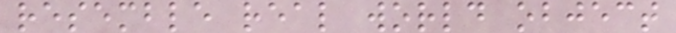resemble real world object
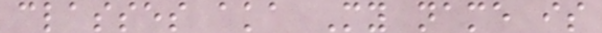classes aka My name is
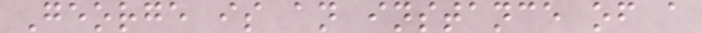George is an instance of a
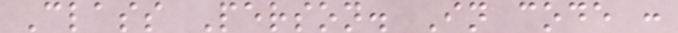Class Person. In code :
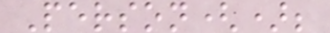Person();
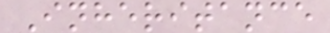Inheritance
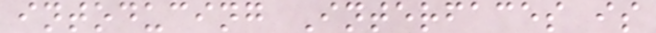intoducing Interfaces is
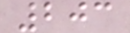203
